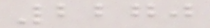2270
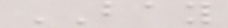BAY
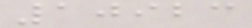10923
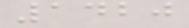1420
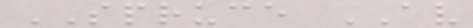SPRUCE AV
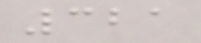321
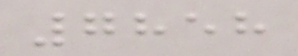7858
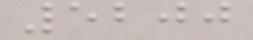5200
